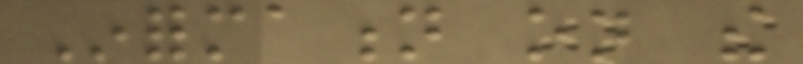Information on the
